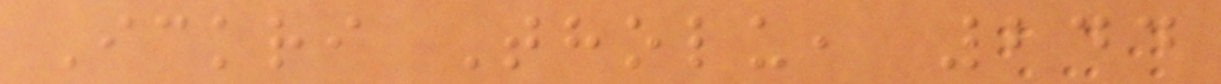Ickri Tholu, 244
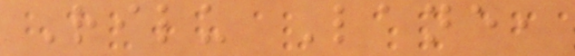Rilu Lane,
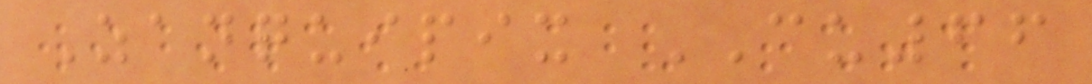Zanquipix CU66
